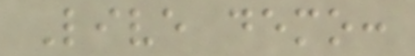Live demo:
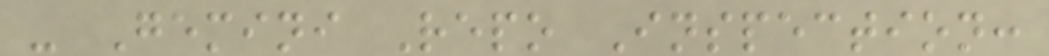- Gemini Repo Inspection:
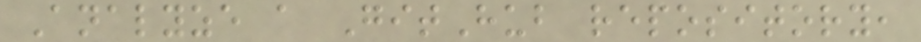Analyze a GitHub repository,
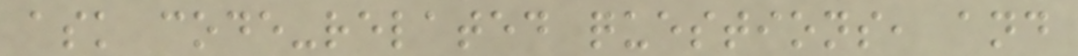ask code-related questions, and
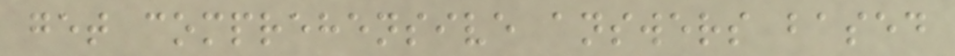get comprehensive answers based
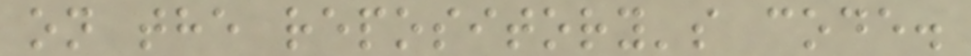on the repository's code.
